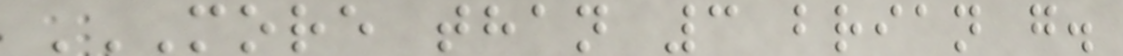MORE THAN 3 BRIAN G.
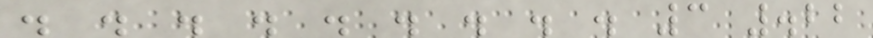. . . . . . . . . 3 .22
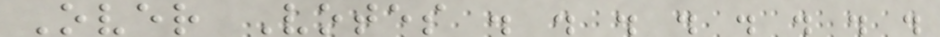Over Votes . . . . . . . .
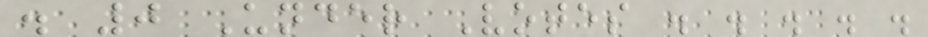. 0 Under Votes . . . . .
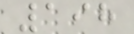198
